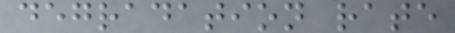degradation rate
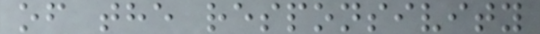of the responsivity
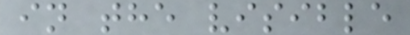in the visible
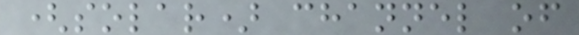(solar) channel of
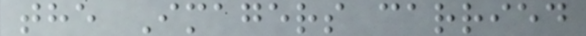the Imagers carried
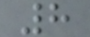8
